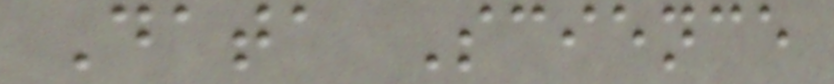Data Science
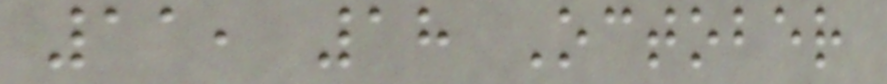11, 18 October
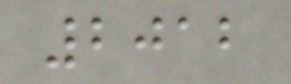2012
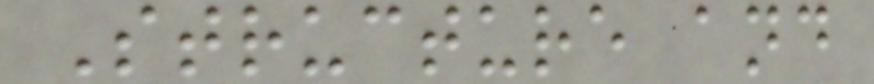Structure and
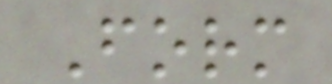Form
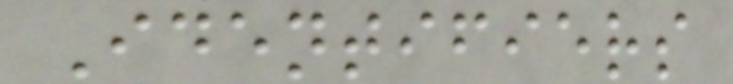Identifiers
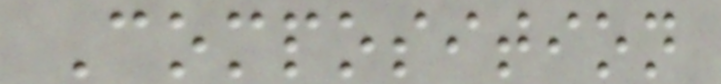Composition
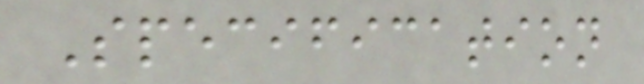Specification
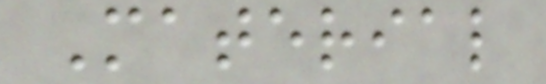Material
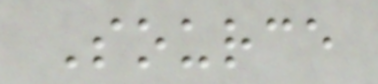Source
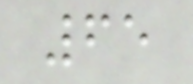65
